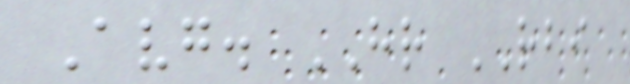Avg. HR RBI
